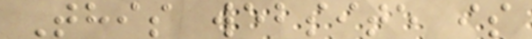This website is
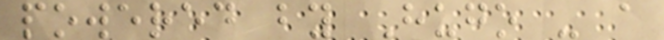powered by Hugo - a
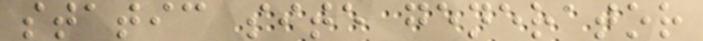static site generator
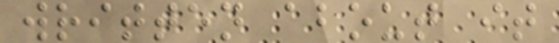written about it
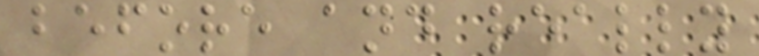before and really
